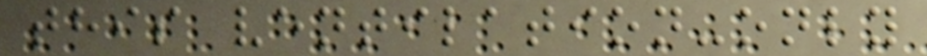this ventilation-only
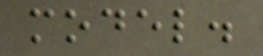model.
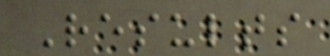Results
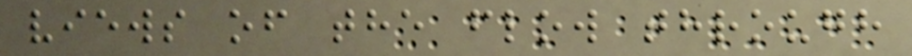views of the flow through
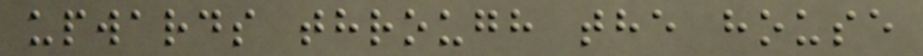upwards through the house
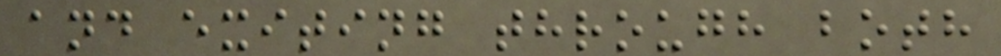and exiting through both
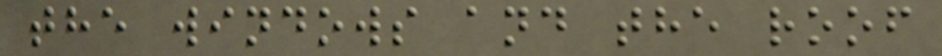the windows and the roof
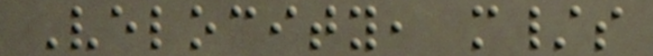Velocity, m/s
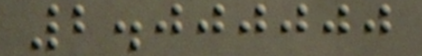2.000000
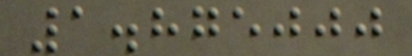1.875000
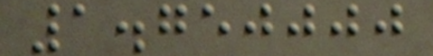1.750000
